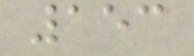153
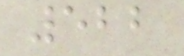522
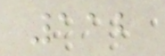112
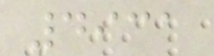4931
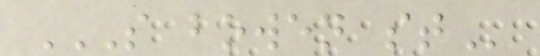S BOWEN ST
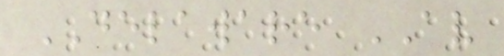DELAWARE AV
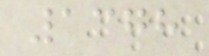1378
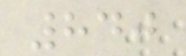840
